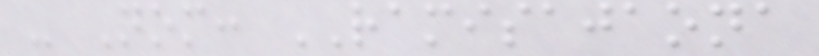- Nom: RAMISAJAONA
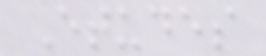Etudes
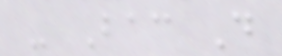- Bac D
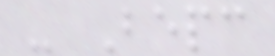- Bepc
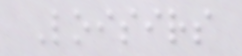Loisirs
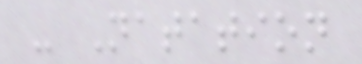- Natation
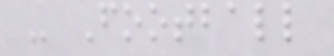- Football
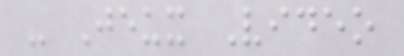- Jeux Video
